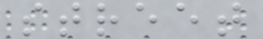street
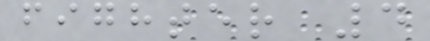fighter 4
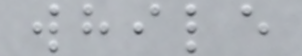while
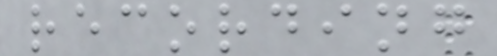recording
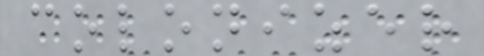colonizer
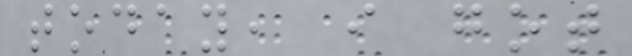today, i got
